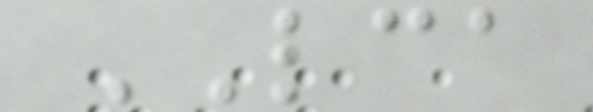LCA
